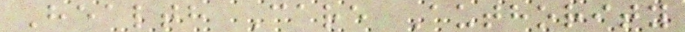Health Care Authority
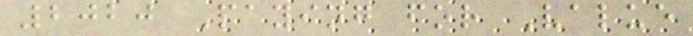2020 Paying for Value
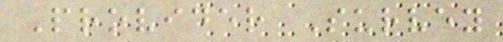Provider Survey
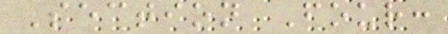Section Four:
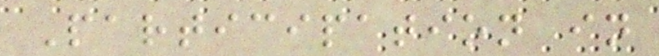Participation in
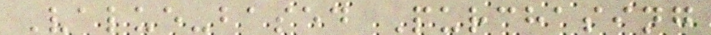Value-based Purchasing
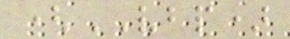(VBP)
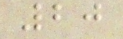20
